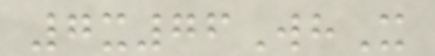7x76WhX
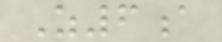Z6a
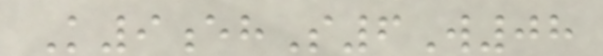K9ehS6W08
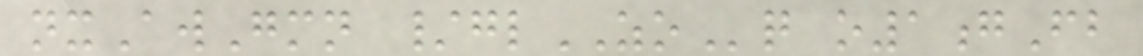nxAwGmn /glZOq o1gFb
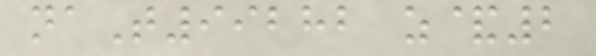naT99282 z&2
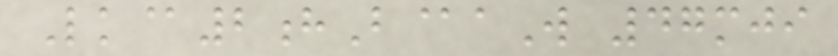Lk@2hB@aW 47mji
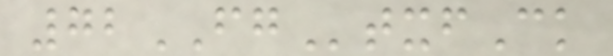72FGtxfCk
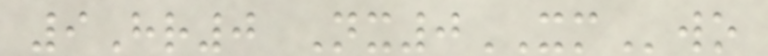9Hr0 Nx0XMwo
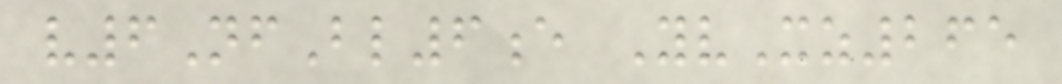v6NfBl6e YvXz265
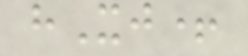hXj+
